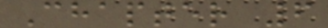Chapter 6
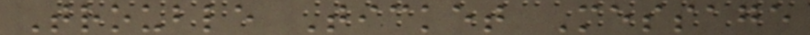Trouble Ticket Message
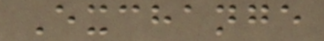Exchange
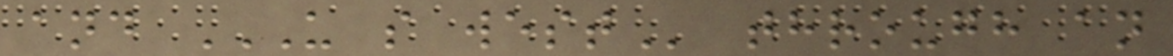and U S WEST through an
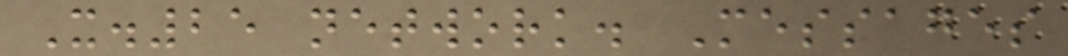X.25 network. Messages
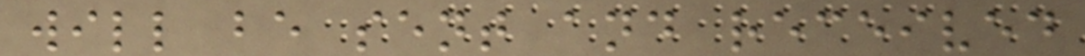will be sent and received
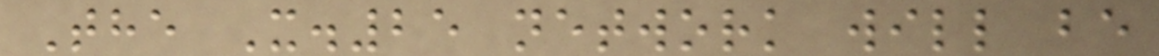The X.25 network will be
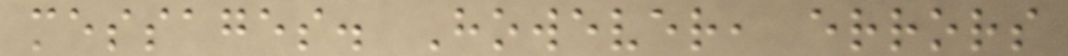messages. However, errors
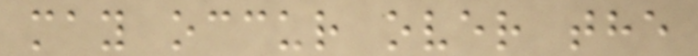may occur over the
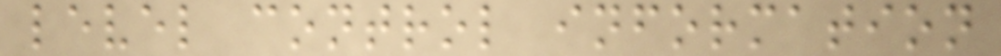level control information
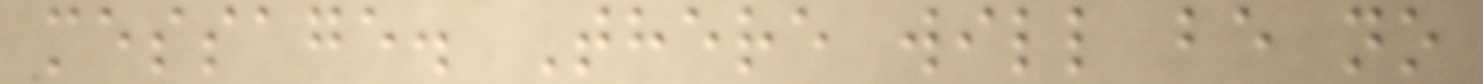message. There will be no
